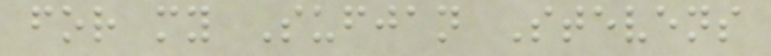for my Sufjan Stevens
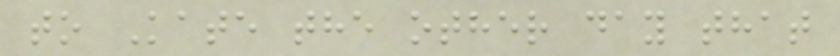to Kate the other day that
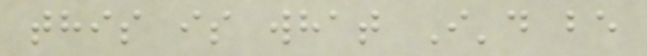this is what I'd be
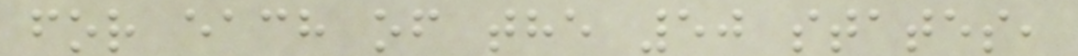for each of the 50 states,
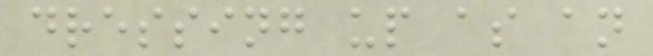dressing up as an
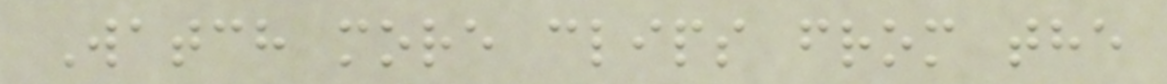Watch more clips from the
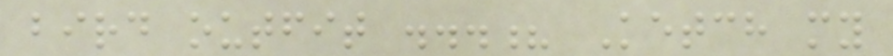bird outfit ...? Ketch my
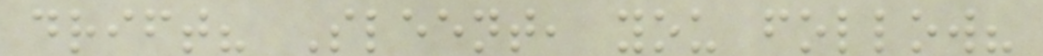drift? Sleent, you follow?
